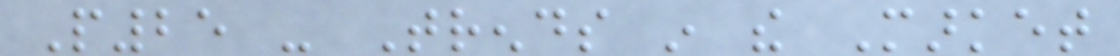P25 - Trends in the Market
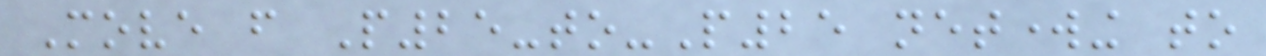Move from P25-to-P25 networking to
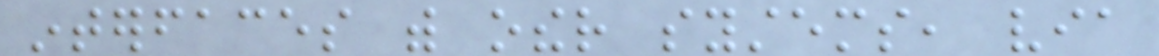interfaces with other systems, via
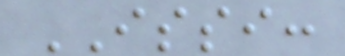ISSI:
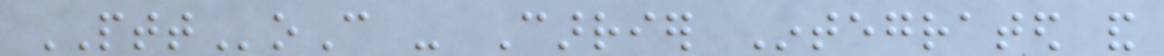PTToC - Carrier Integrated and
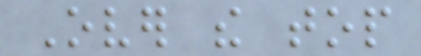Over the top
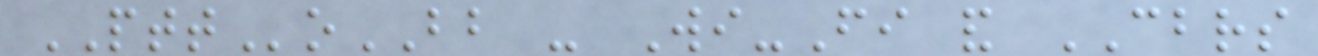PTToBB - Wi-Fi and CBRS
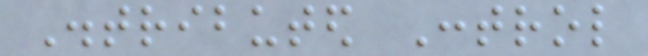Distributed Control
